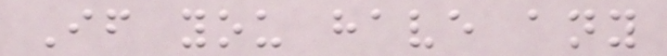If you have any
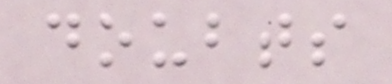doubts
